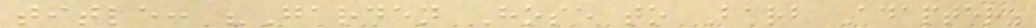title: "Garden Hose to Barb Adapter"
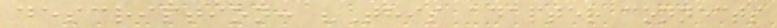description: "This adapter connects
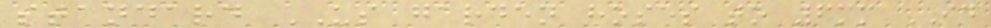standard US garden hoses to 6mm ID
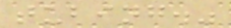tubing."
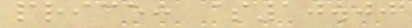price: $10.00
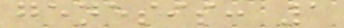genesis: 1
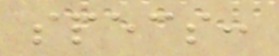specs:
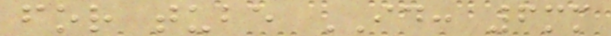for tube ID: 6mm
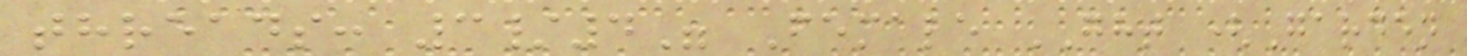threads: 3/4" Female GHT (Garden
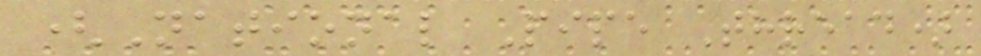(National Pipe Thread)
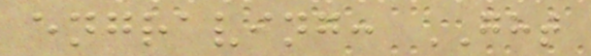engraving: GHT
